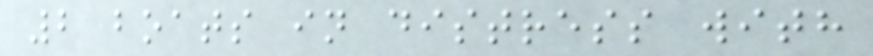2 boats in distress with
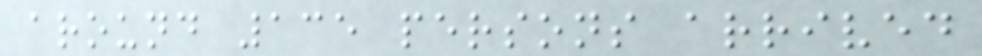around 135 persons arrived
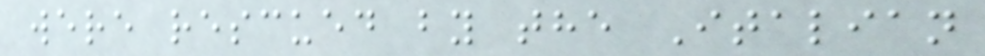were rescued by the Italian
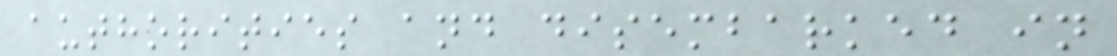authorities and disembarked in
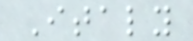Italy
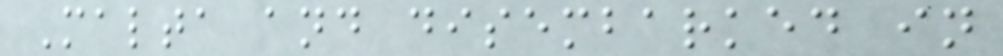Malta and disembarked in
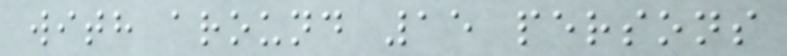with around 15 persons
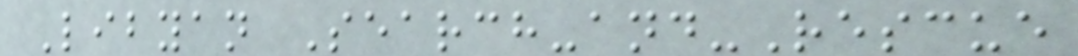Libyan Search-and-Rescue
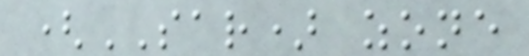(SAR) zone
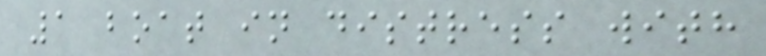1 boat in distress with
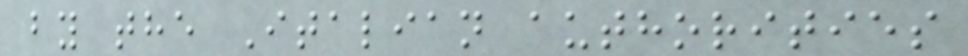by the Italian authorities
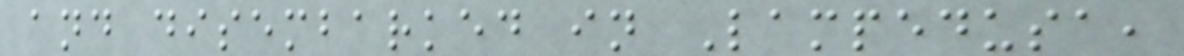and disembarked in Lampedusa,
